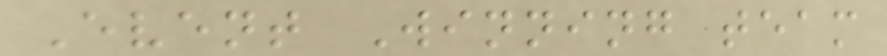Event Winning team
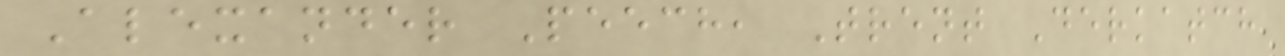Alexander Peech, Trent Derkatch
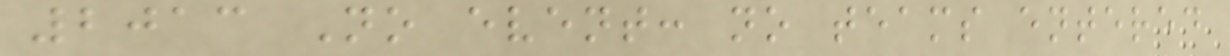2013 No event: no teams entered
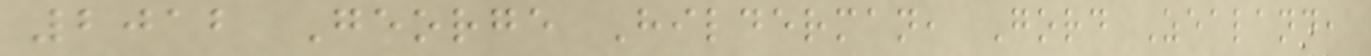2012 George Hilderman, Gord Zealand,
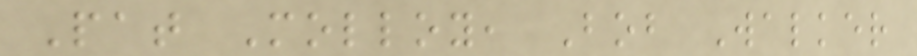Pat Molloy, Bob Walker
